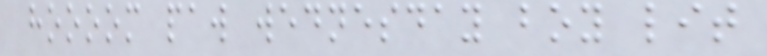hoooom paw wednesday boy lit
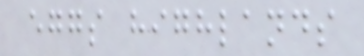eggs highlands
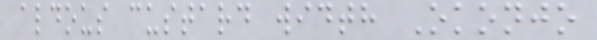aldous custard width Okonjo
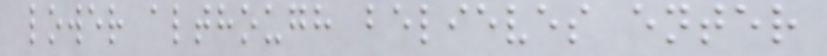lower although believes enter
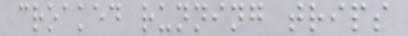croaked running trips
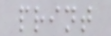print
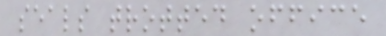seals trotted office
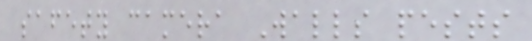safety camera Walls pests
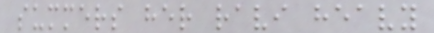summers her ravi heavy
